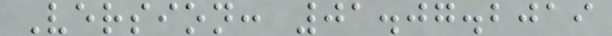Version: 01.07.2019
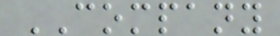COMPANY
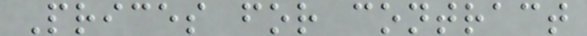Prices for contract
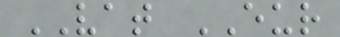VAT EUR
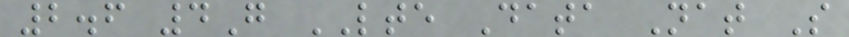2.6 4G LTE Data Nat S
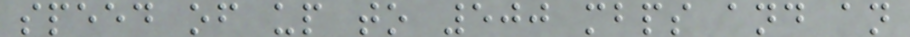speed of up to 500 mbps and an
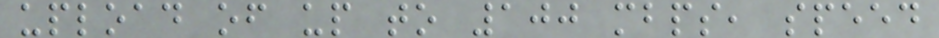upload of up to 100 mbps, speed
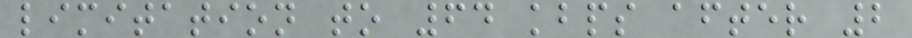limitation to 64 kbps after 2
